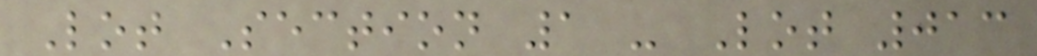Lot Section 1 - Lot 013
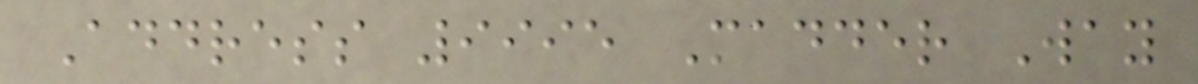Address 9995 Madder Way
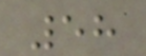58
